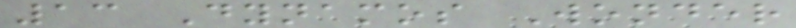13 Dynamos Wonder
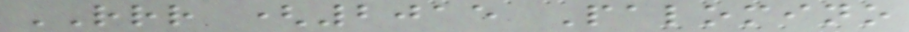RRR (2015 Palomino
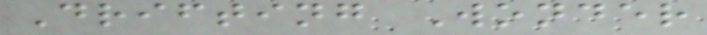Drifting Wonder
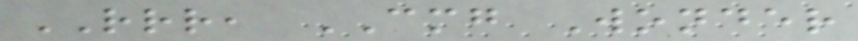RRR, CMG Wonder
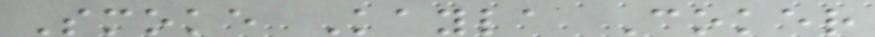Smoke Kayla Coker
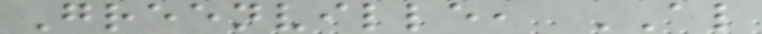Greenville, AL
